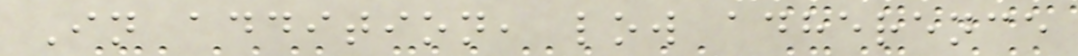In addition, low adherence
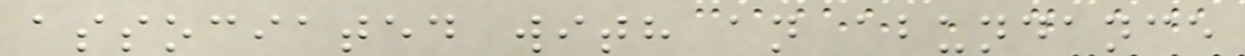associated with an abundance
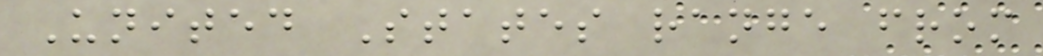United States range from
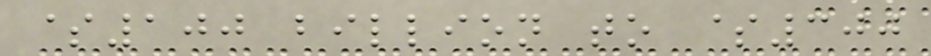$100 billion to $300
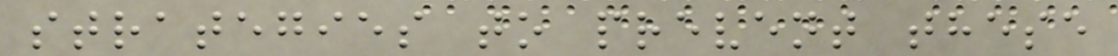strategies to prevent these
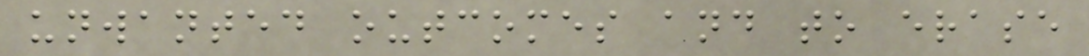unwanted outcomes and to erase
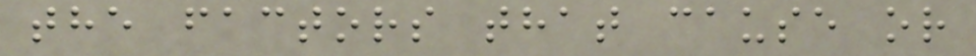the factors that cause or
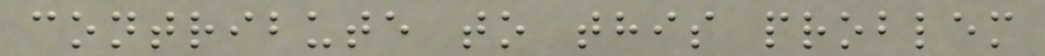contribute to this problem
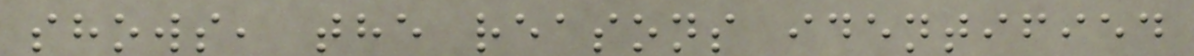shows, the reasons identified
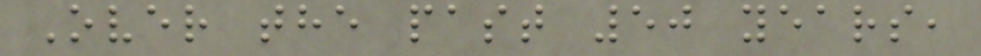Over the past 50 years,
